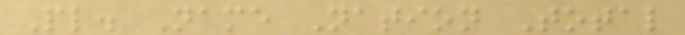Pl. Name Nation Total
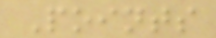Points
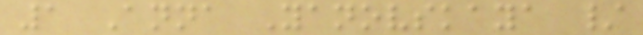1 Anna Yanovskaya /
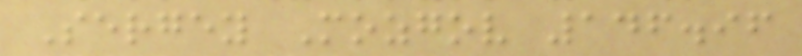Sergey Mozgov 146.96
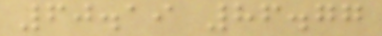60.19 86.77
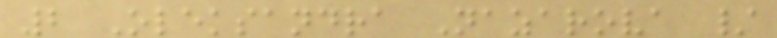2 Oleksandra Nazarova /
